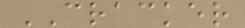CRACKER
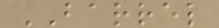BARREL
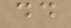dd
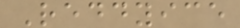Reddyice
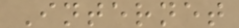Internet
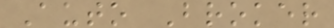Auto Broker
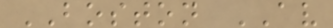BOSTON AV
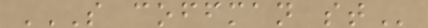S COFFMAN ST
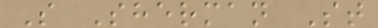S Sherman St
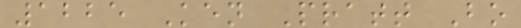1225 Ken Pratt Bo
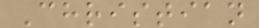Christian
